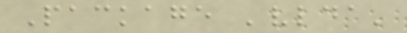Package 'vlda'
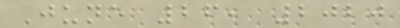June 26, 2020
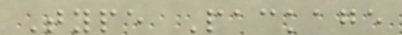Type Package
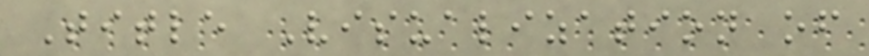Title Visualization of
